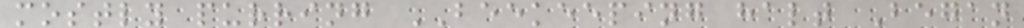mostly purring BEEKEEPING halt Began
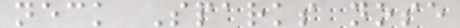neck Sparks nose
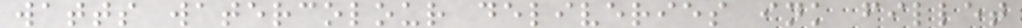watts watercolour deliveries ink fillet
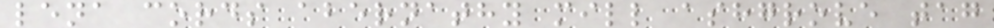lena cords abernathy mill ashgrove tag
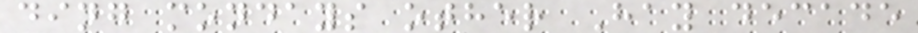ding mondays other Hay decade
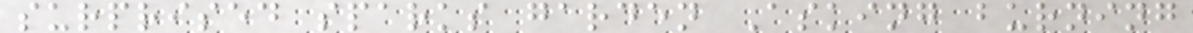surprised sparks garden Asking burning
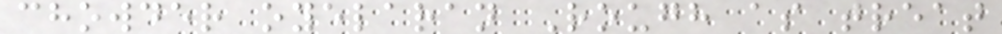chowder oyelaran Rough as treat
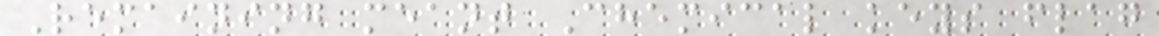Remaining meant Chemical keys flag
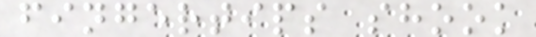fingertips shook
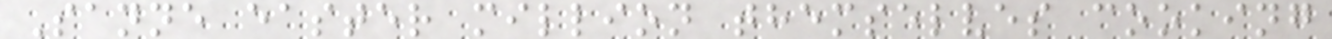Sanne easter million themselves cooking
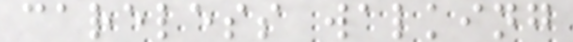careless walking
